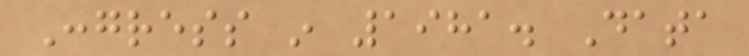Congress in 1981. Data
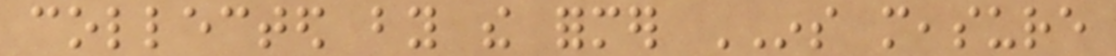collected by the former INS measure
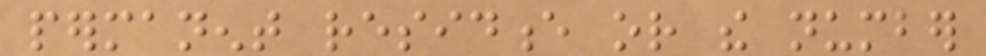permanent residence or the number
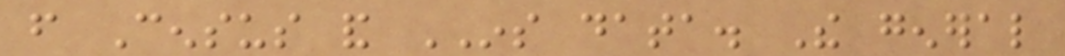from Census and INS data. The general
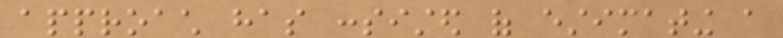approach has consisted of estimating a
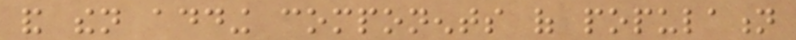and then adding components of population
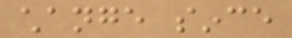change since
